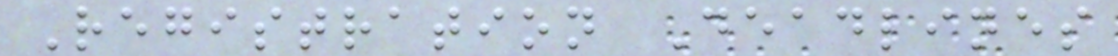Registration Deadlines
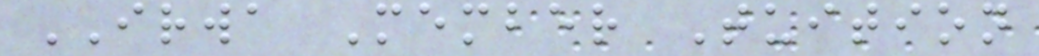IRWA Member Tuition
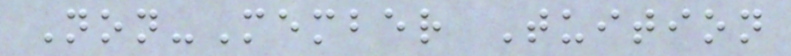Non-Member Tuition
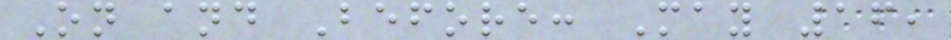On and Before: May 16,
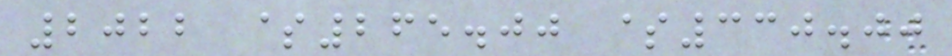2022 $265.00 $330.00
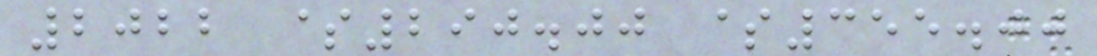2022 $290.00 $355.00
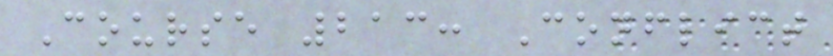Course 213: Conflict
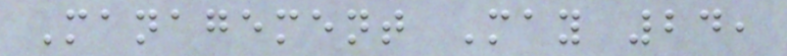Management May 24,
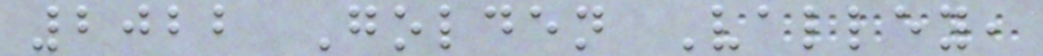2022 Golden Valley,
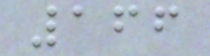166
